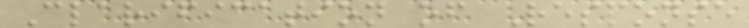Clarification of Response
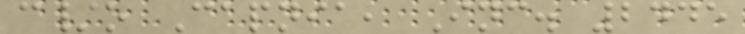c/o Capnia, Inc. 2445
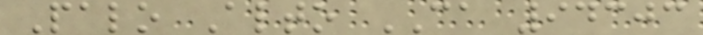Palo Alto CA 94303
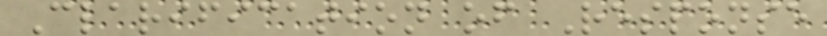Clarification of Response
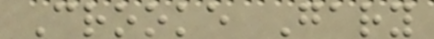Crooke Gary
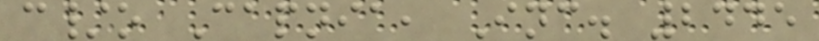c/o Capnia, Inc. 2445
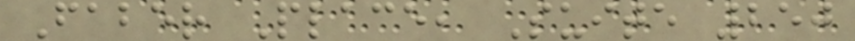Faber Place, Suite 250
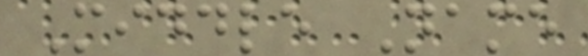Middle Name
